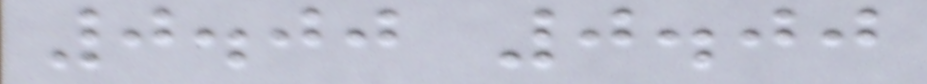0.00 0.00
